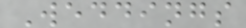Weddings
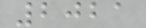2021
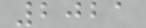2021
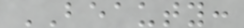BEAUTY:
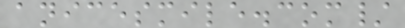anicesmile.com/
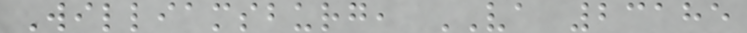Williamsburg, VA 23185
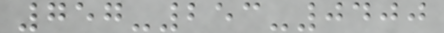757-253-0400
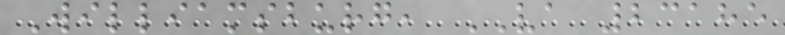Williamsburg, VA 23185
